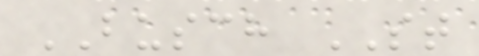BUSCH ST
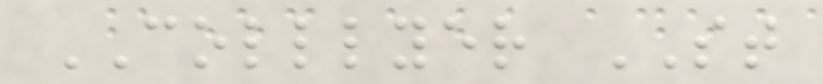COLLLYER ST
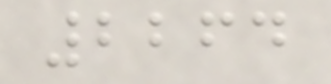2264
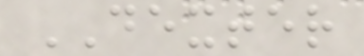DEXTER
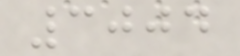3004
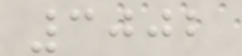3002
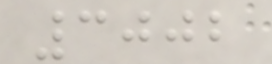3002
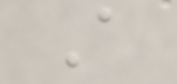A
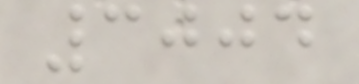3004
